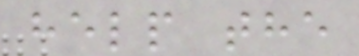help the
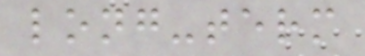long-term
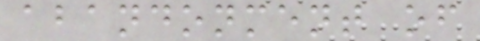abandonment of
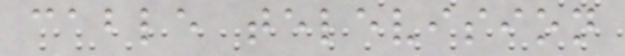cable television
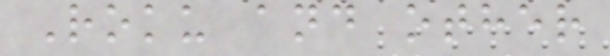Roku and other
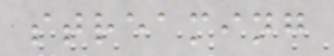streaming
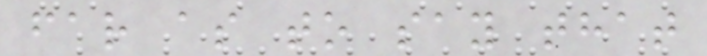far as to say that
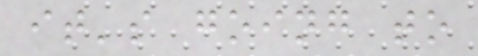it's going to
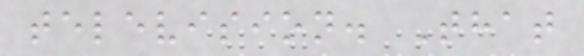television. That
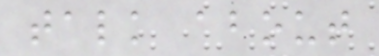talk about
